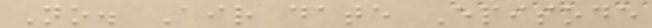No. Air date Episode
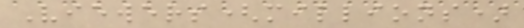Viewers(millions)
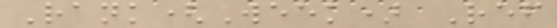Rank(Week) Ref
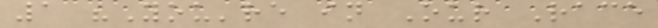1 "You're in Our Race
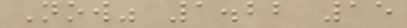Now" 1.22 15
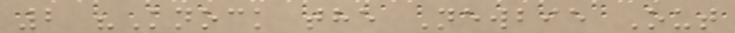2 "Knock the Newbie Out
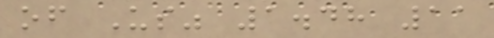of Us" 1.48 11
